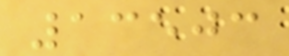13503
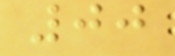00
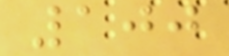100
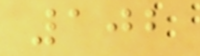102
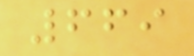669
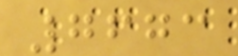7673
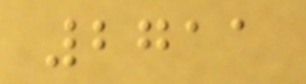2711
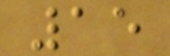15
